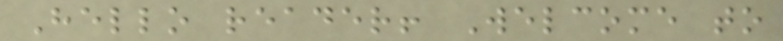Hello reader! Welcome to
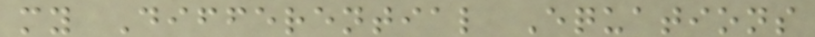my Differential Equations
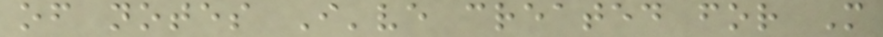of notes I've created for M
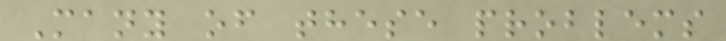Many of these problems
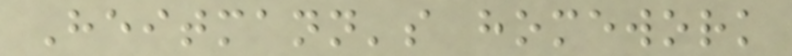Heitmann's homework
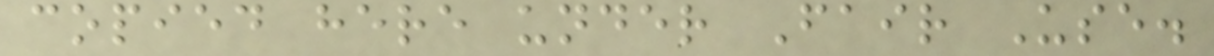copied here under Fair Use.
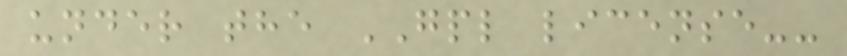under the GPL license--
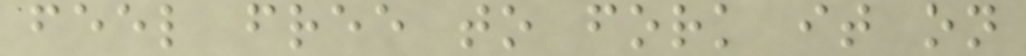feel free to fork it on
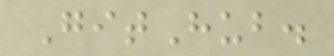GitHub.
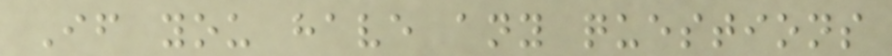If you have any questions
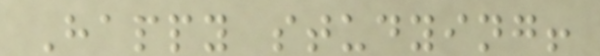Happy studying!
